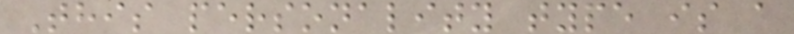This personality type is a
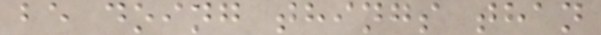be doing things than
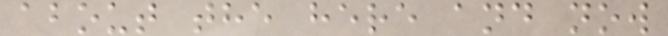about the here and now
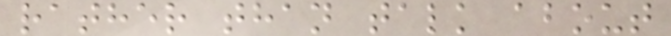rather than talk about
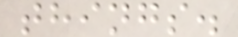things.
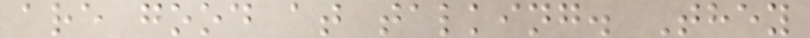are good at talking. They
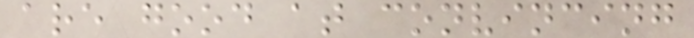are good at convincing
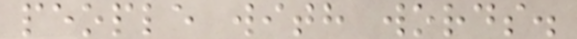people with words.
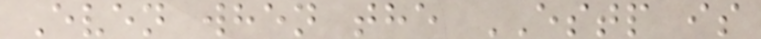Even when the ESTP is
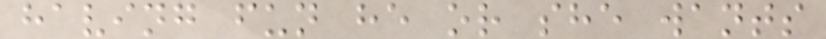having fun he or she wants
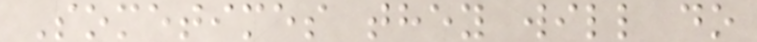Sometimes they will do
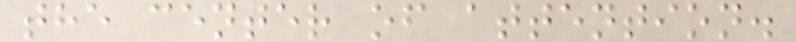the center of attention.
